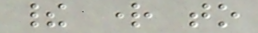their right to
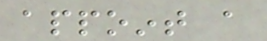appoint a
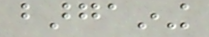bargaining
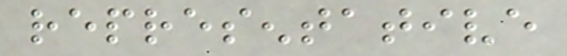representative
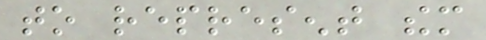to represent them
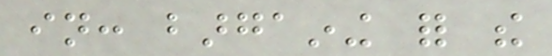in: bargaining for the
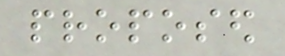proposed
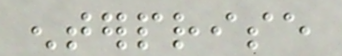enterprise
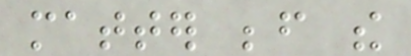matter before the
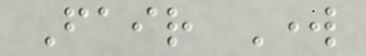Fair Work
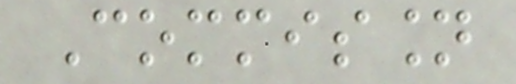Commission
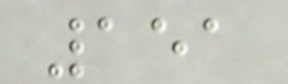151
